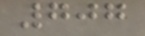707
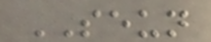SEUN
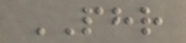PHR
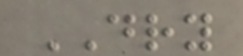DRY
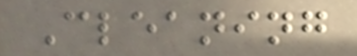Cleaning
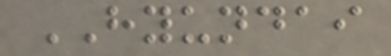HYUNDAI
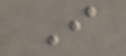I
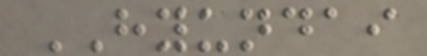HYUNDAI
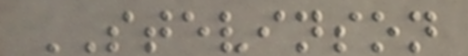STEVINSON
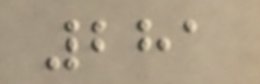281
